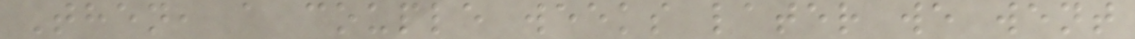Then, a couple weeks later we went
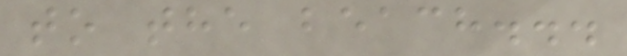to the beach...
